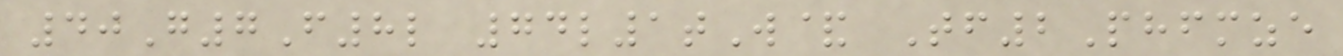40G7F8l 74l1tW& Tf2Phfmze
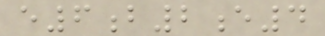e6b2e4
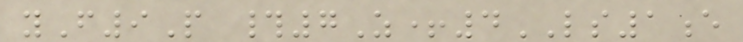yF9P #7Z+4LS1e
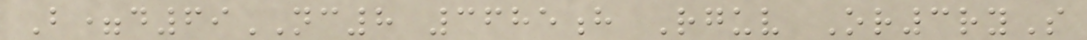B=d69NC8 3685h Rguv Or3ryS
